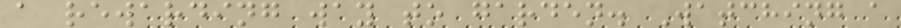a rewarding way to garden. Watching a
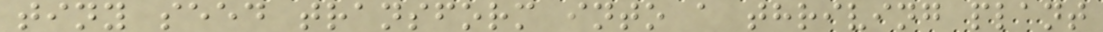tiny seed transform into a thriving plant
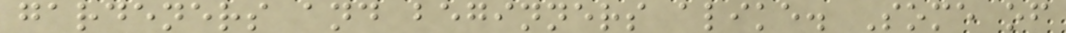gardeners and beginners alike. Some of
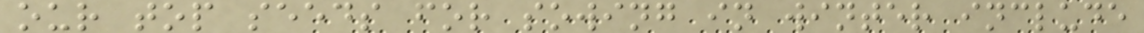our top seeds for sowing in winter include
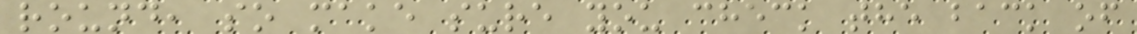round, so make sure you check the back of
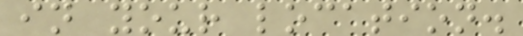in your location.
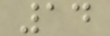14
